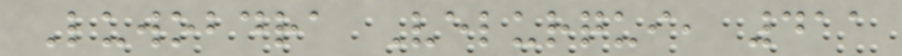Luwobdra Velurqui, 411
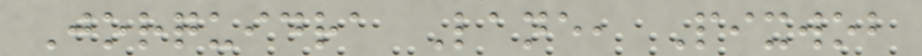Jorquidra Lane, Pixwob
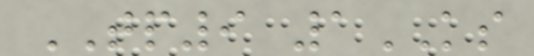TP9 1KS
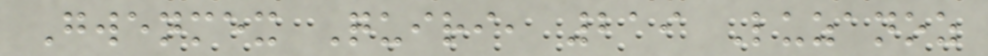Gwenmex Quiri, 219 Luzanoz
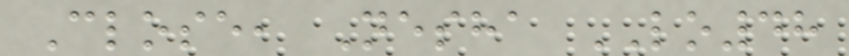Close, Nesha LO48
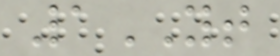1YT
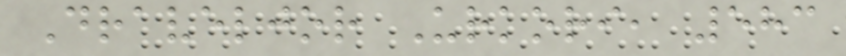Draveljor Urkori, 583
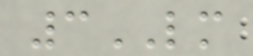3LM
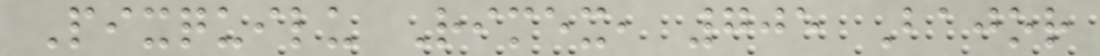Pixquilu Rimex, 705 Bajor
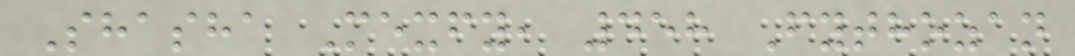Shasha Mexfy, 458 Fythozan
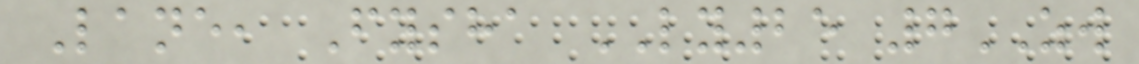Lane, Fysha LY25 7ZW
